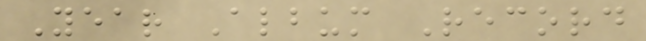Year Album Record
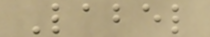Label
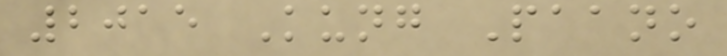2015 Kung Paano
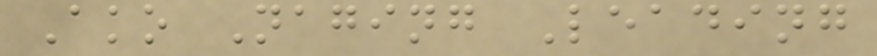Ako Naging Leading
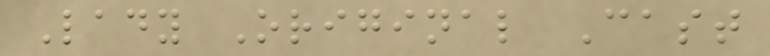Lady Original Cast
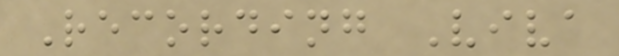Recording Viva
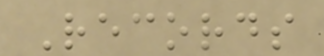Records
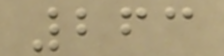263
